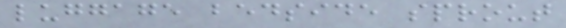luggage bedside sprout
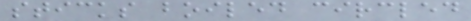sticks boiled circled
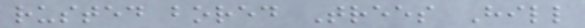rusted bored Trees Hill
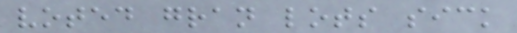voted gran lots sick
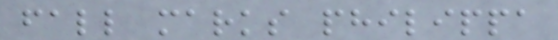fall marks philippa
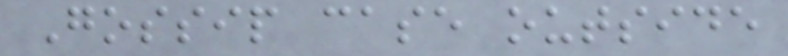Gossip case outside
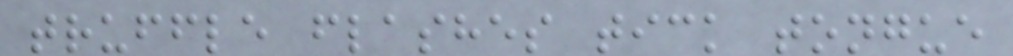truffle flashes tick tongue
